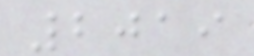2019
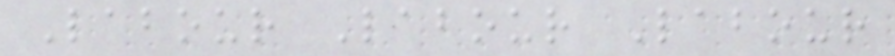Labour Labour Labour
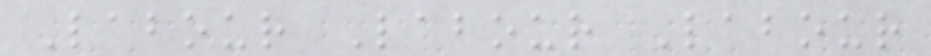Labour Labour Labour
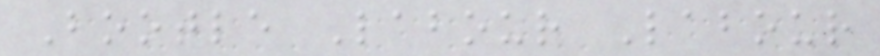Bootle Labour Labour
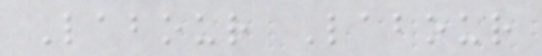Labour Labour
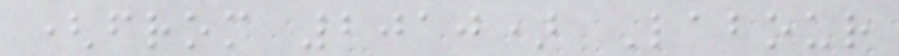(from 2010) Labour
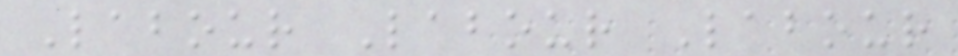Labour Labour Labour
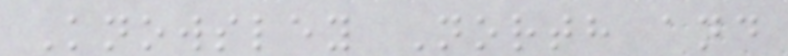Knowsley North and
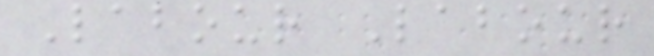Labour Labour
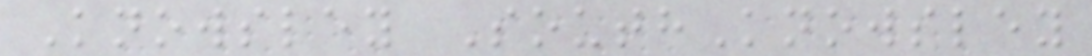Knowsley SouthKnowsley
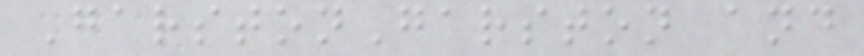GarstonGarston and
